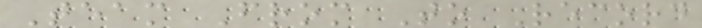Team From To Record
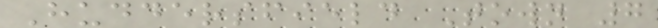Huddersfield Town 7
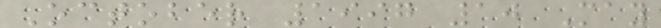October 1997 10 May
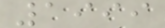1999
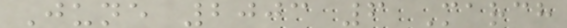June 2003 6 March
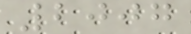2007
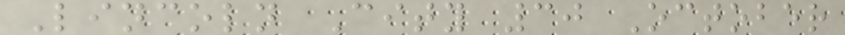Lincoln City 30 October
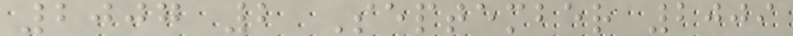2007 2 September 2009
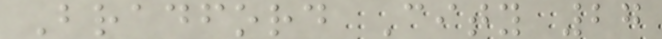Bradford City 27
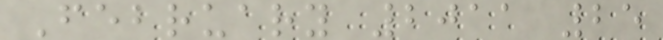February 2011 25
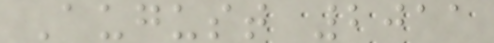August 2011
